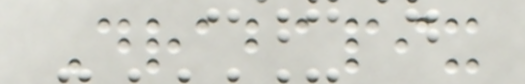Drabapix
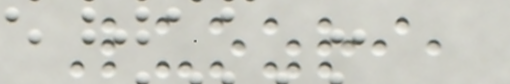Luozri,
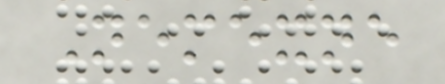Nemexne
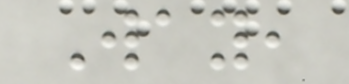Way,
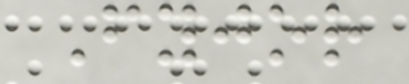Fyjor
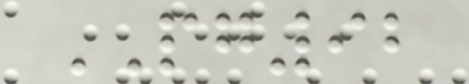PG92
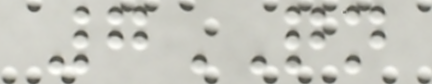7QN
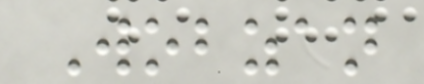Wobzan
